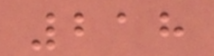218
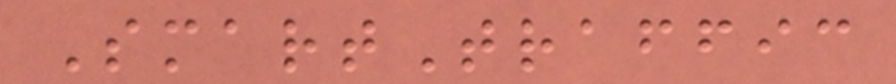SmartTraffic
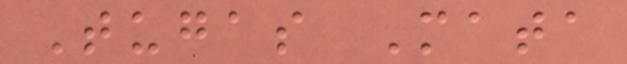Tugas Mata
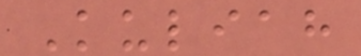Kuliah
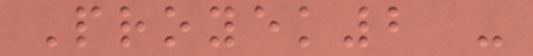Proyek2 -
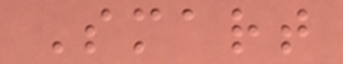Smart
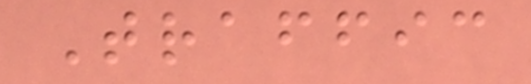Traffic
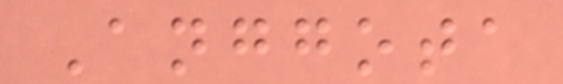Anggota
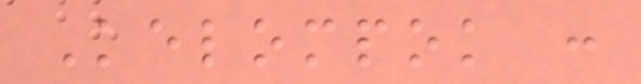Kelompok :
